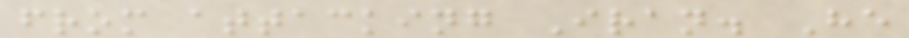from attacking Iran. He
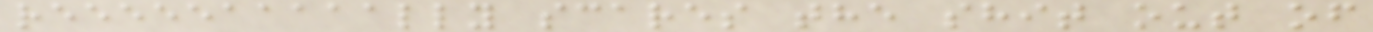reeeeeaaaaally scares the shit out of
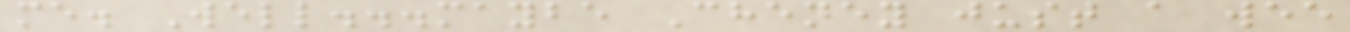me. Well...maybe Cheney just a wee
